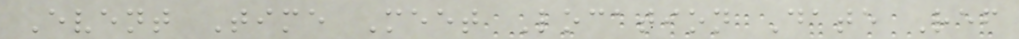Event Time Meet Location Date Ref
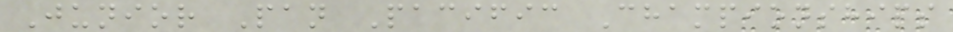Junior Pan Pacific Championships
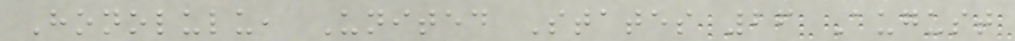Honolulu, United States 26 August
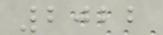2022
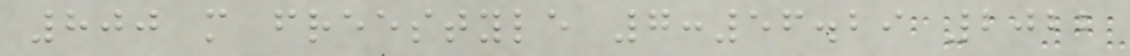800 m freestyle 7:56.29 2022
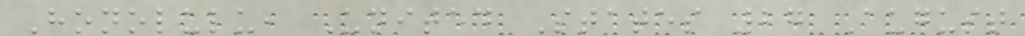Honolulu, United States 27 August
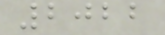2022
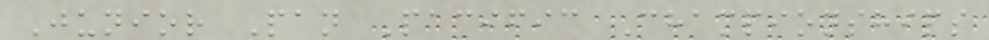Junior Pan Pacific Championships
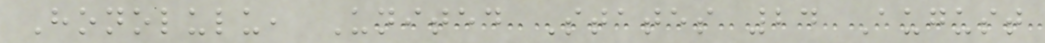Honolulu, United States 24 August
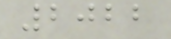2022
